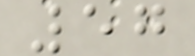57
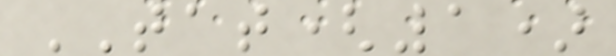TAT(1)
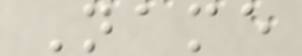Name
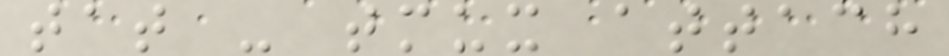tat - tmux attach
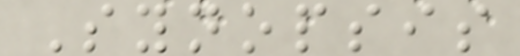Synopsis
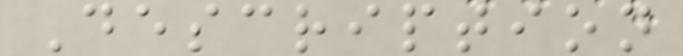Description
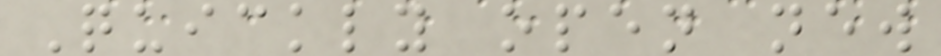Quickly open new
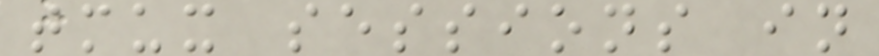tmux sessions in
